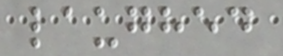laughed
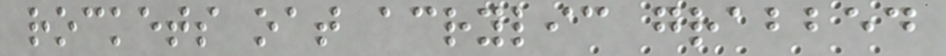rockets oat acrylic grabbed
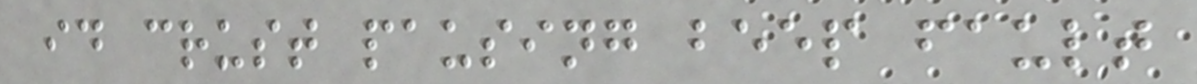id crust pausing beep fault
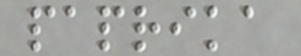paprika
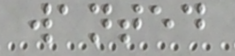wanted
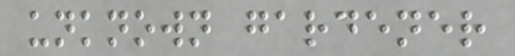unknown gardener
